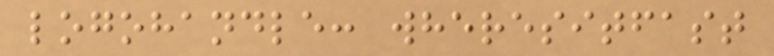logohandle: wheresitfast
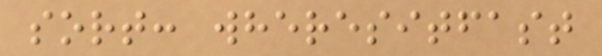sort: wheresitfast
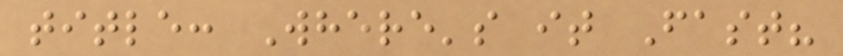title: Where's it Fast?
